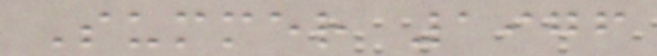Summer 1976
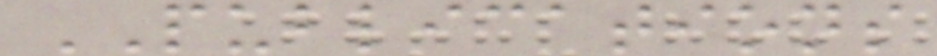PUBLICATIONS
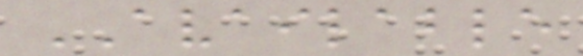AVAILABLE
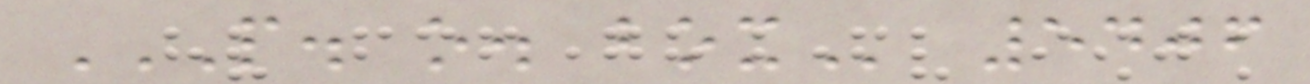P. O. BOX 5406
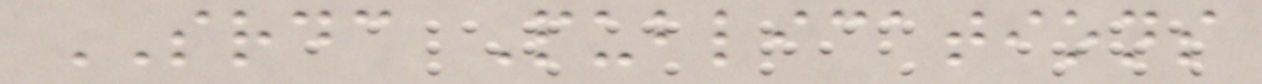SRDC Publications
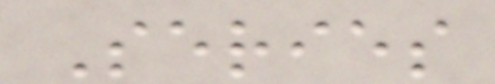Series
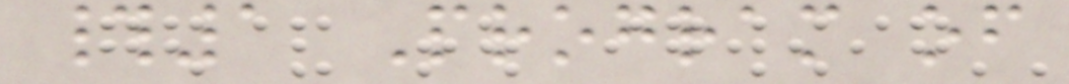#1 Program of
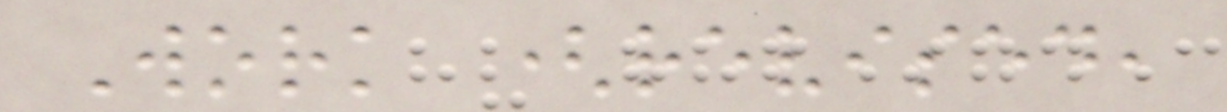Work (revised,
